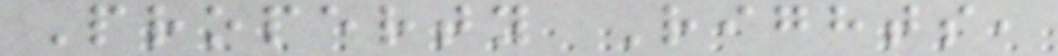Property Rights,
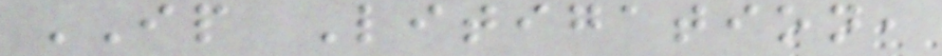IP Litigation,
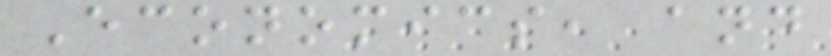Economics, and
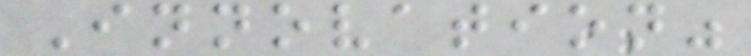Innovation"
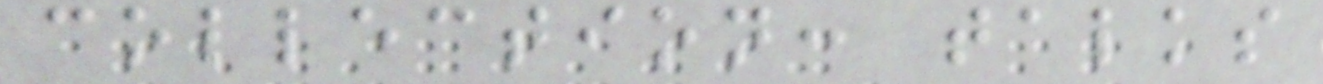collection: talks
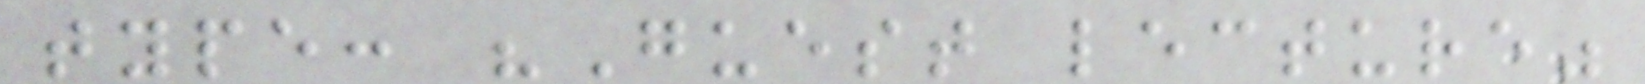type: "Guest lecture"
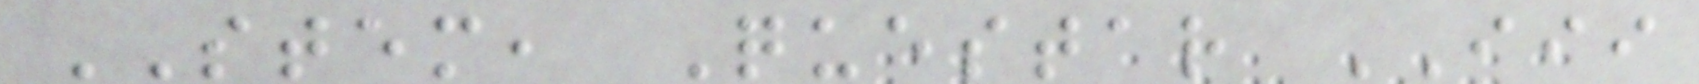STEM, Questar III
